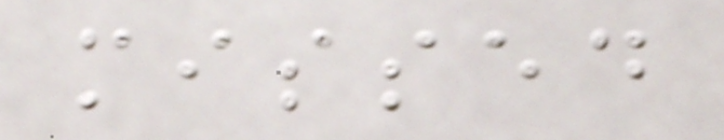missed
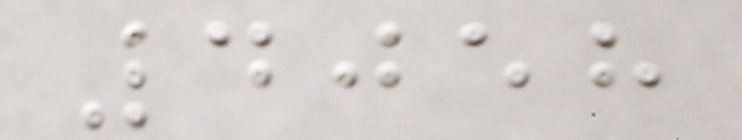4058
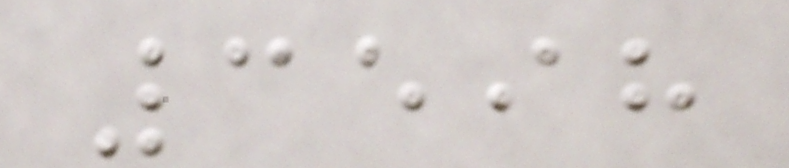3598
